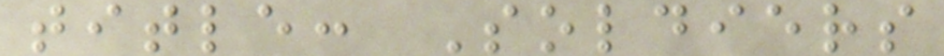title: Soldiers
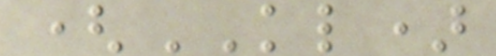(KL)
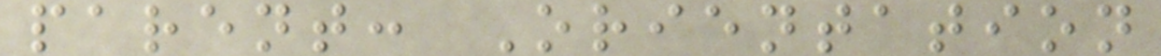parent: Orientation
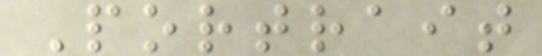Portrait
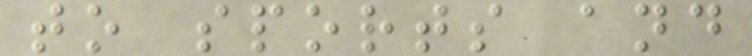to sports and
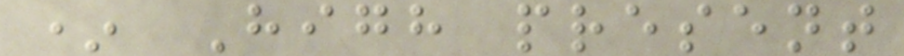* High present
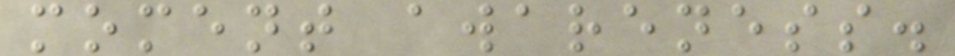moment awareness.
